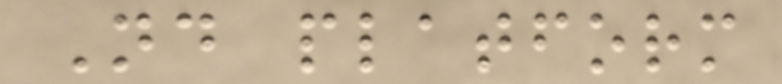Nd platform
